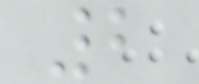2
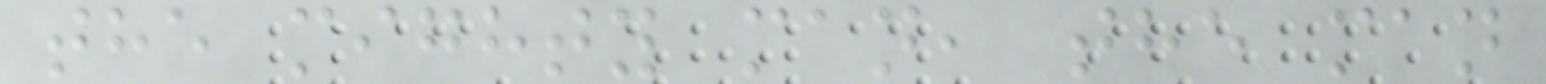the mighty man, the man
